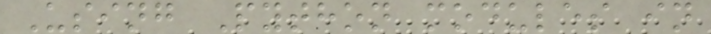Using Python modules in
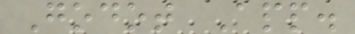Godot App.
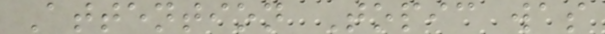Attention Topic was
